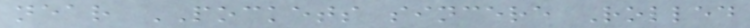near POCKETS sincere Rolled
